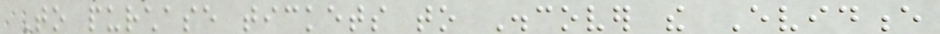To purchase tickets to Discover the Evidence
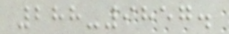288-9857.
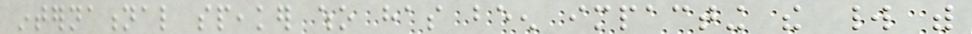international speaker who has been impacting the world with
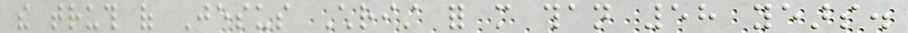the truth of Jesus Christ for more than 58 years.
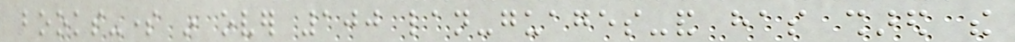books-some in over 100 lan-guages-and has shared the
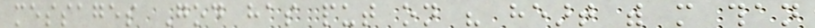messages God has put on his heart with more than
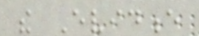the Evidence
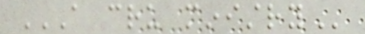A CRU MINISTRY
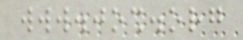www.josh.org
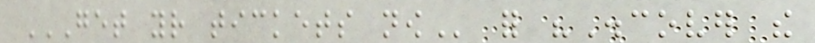GET YOUR TICKETS NOW for "Discover the
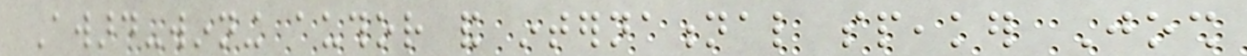Award-winning author and international speaker Josh
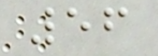56
